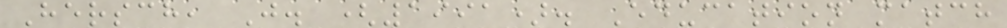Hersch, J. (1991). Education match
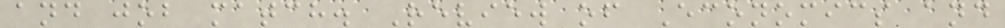and job match. Review of Economics and
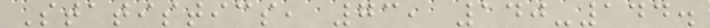Statistics, 73, 140-144.
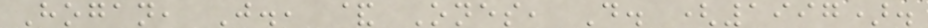Hogan, J., & Ones, D. (1997).
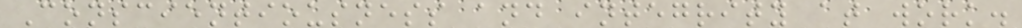Conscientiousness and integrity at work.
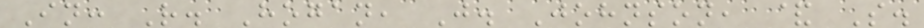In: R. Hogan, J. Johnson, & S.
